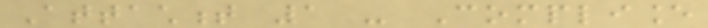Attachment 1 - Compliance
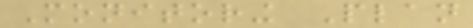Monitoring Plan
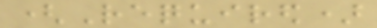(Required)
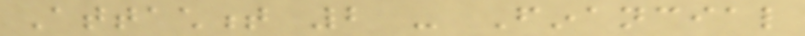Attachment 2 - Financial
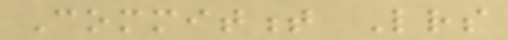Commitment Letters
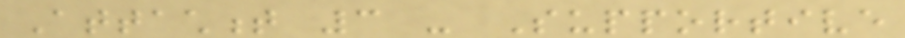Attachment 3 - Supportive
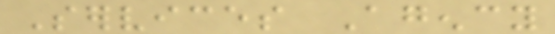Services Agency
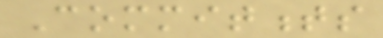Commitments
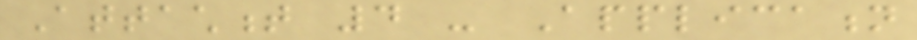Attachment 4 - Application
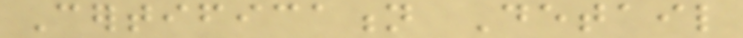Certification Detail
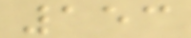153
